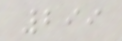299
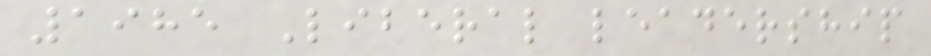1985 Liberal leadership
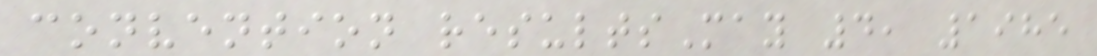convention resultsMay 4, 1985
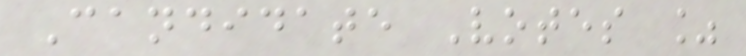Candidate Votes %
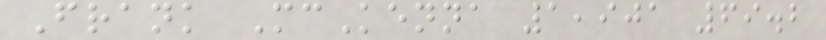Frank McKenna 1,901 69.2
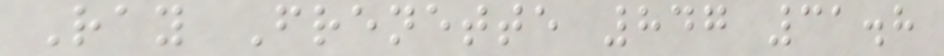Ray Frenette 847 31.8
